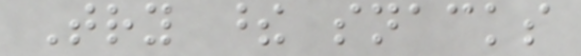Try these snacks
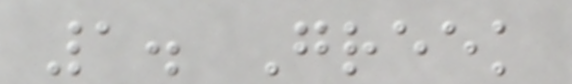1. Greek
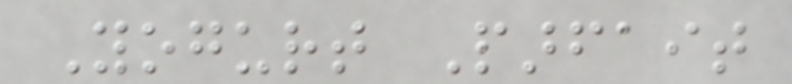Yogurt Parfait
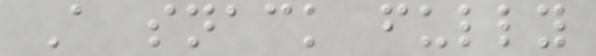A snack fully
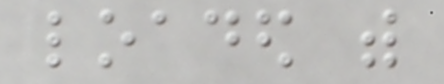loaded with
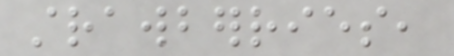strawberries,
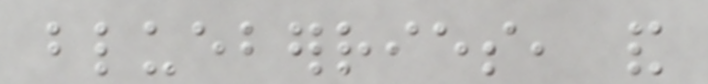blueberries, and
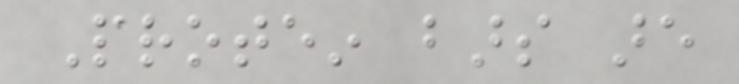Protein bars are
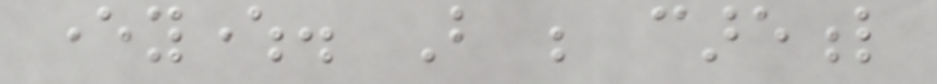everywhere. But be careful
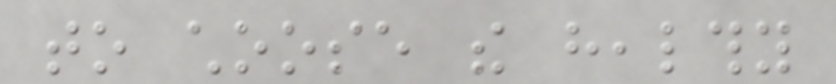to choose the healthy
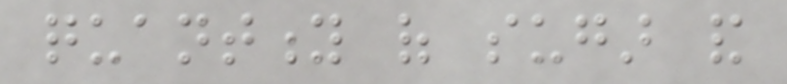quantity of sugar and
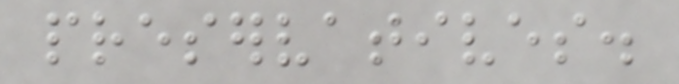preservatives.
